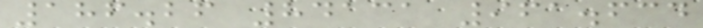186.26 84131 961.634
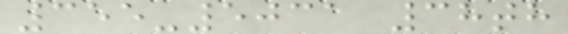355-5031 38th
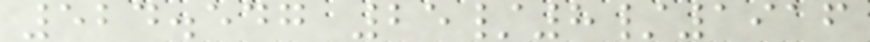524.547 25/8/1916
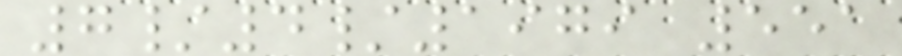7/4/1979 551
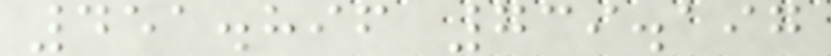451.896 739.197
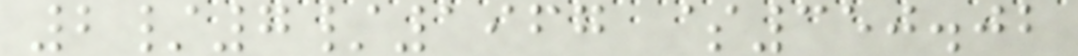2/7/1967 $350.02
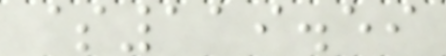$119.59
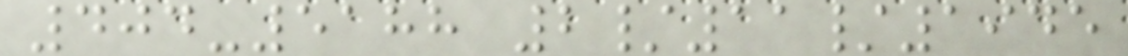404-5188 2/11/1945
